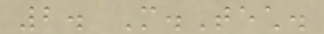2. M.Tech.
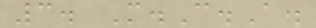3. M.C.A.
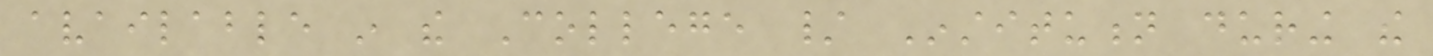available in the College / Institution during the
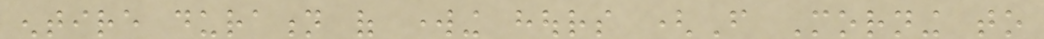entire duration of working hours (From Morning to
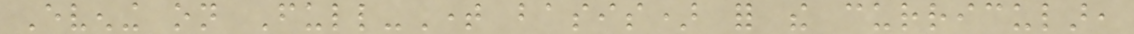Evening on Full-Time basis) for the curricular,
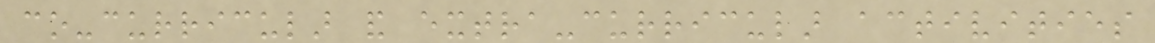co-curricular and extra-curricular activities
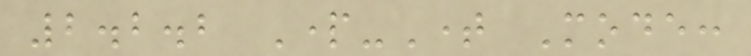2.2.2 Part-Time Mode:
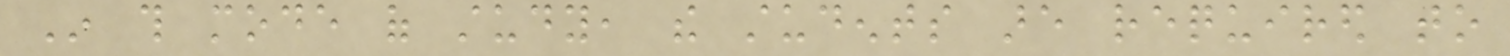In this mode of study, the students are required to
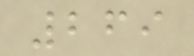269
